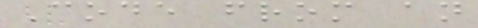Code from an
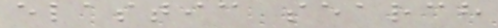elastic search
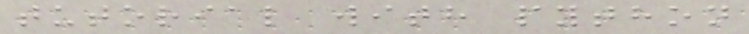tutorial with python
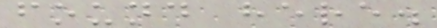found here.
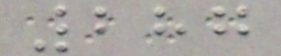287
